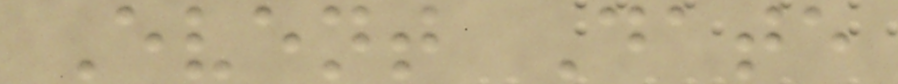Event Date
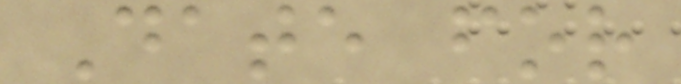Date for
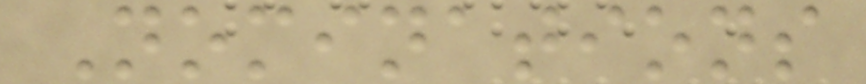Nominations
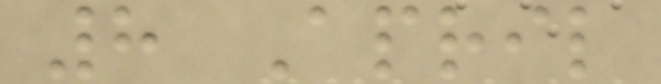8 April
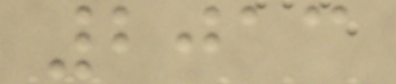2013
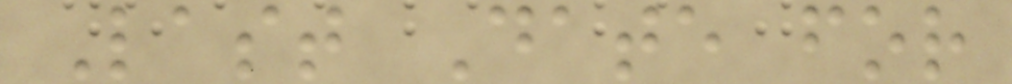Last Date for
